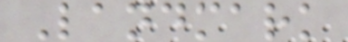Landmark
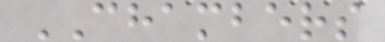CHAMBERS
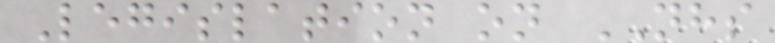Legislation on NHS
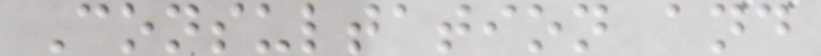Consultation and
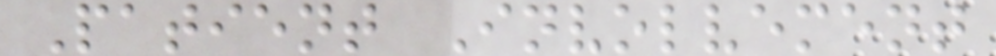Patient Involvement
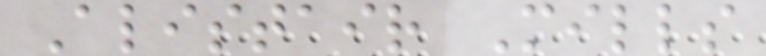Alistair Mills
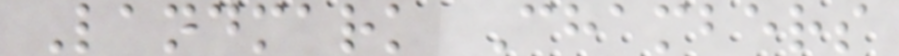Landmark Chambers
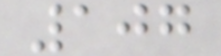107
